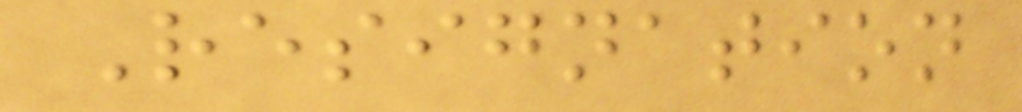Resignation
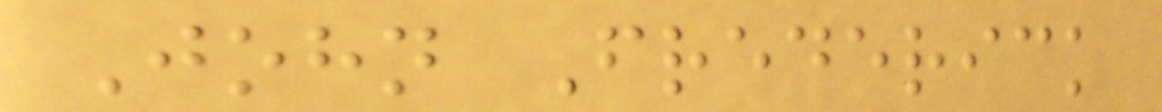John Frederick
